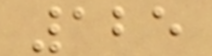125
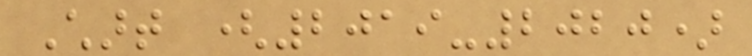Chart (2019-2020)
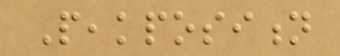Peakposition
